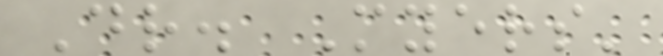Dr. Myers'
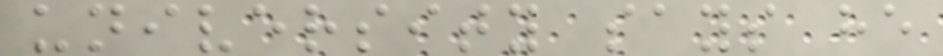university says he
